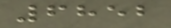6852
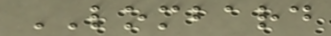LOMBARD
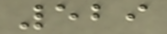529
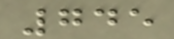745
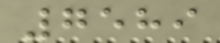7589
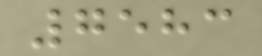7583
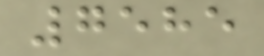7585
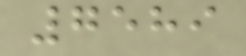7589
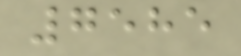7585
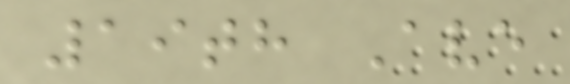19th Ave
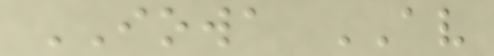IOWA AV
